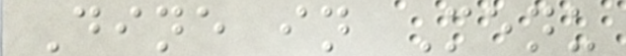Dine in Menu
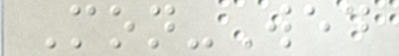Mon-Wed
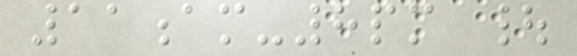11am-8pm |
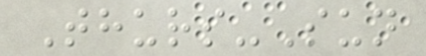Thurs-Sun
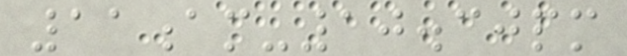11am-10.30pm
